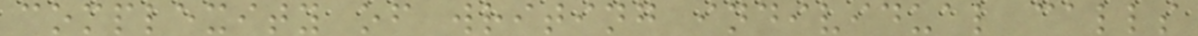complexity of writing individual calls
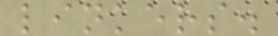linkers.
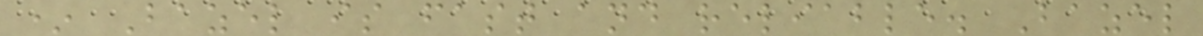* Bazel is fast and reliable. Bazel
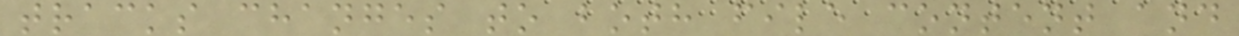tracks changes to both file content and
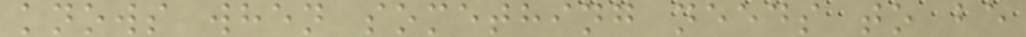knows when something needs to be
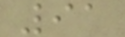91
